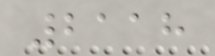2118
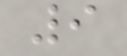9
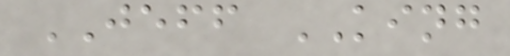JEFF KING
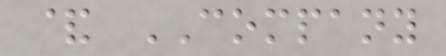& COMPANY
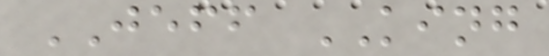JEFF KING
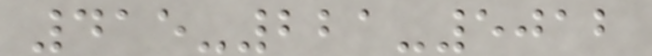415-221-5012
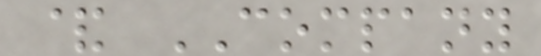& COMPANY
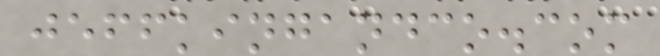jeffkingandco.com
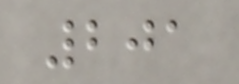201
